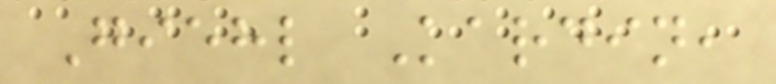Giehl Kardin,
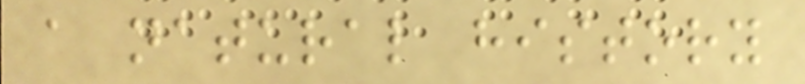a natural history
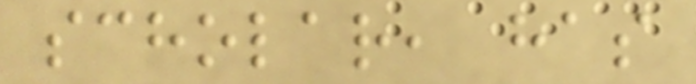scholar, has
